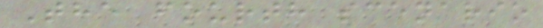The fourth scenario
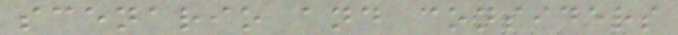scenario and considers
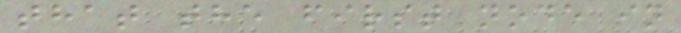that the first node in
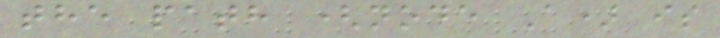the path (node A) is
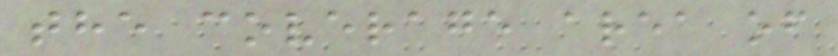the coverage area of
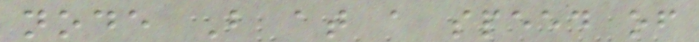node B at a speed of
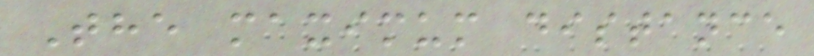The maximum distance
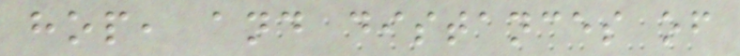hop, and distances of
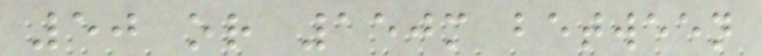50 or 150m between
